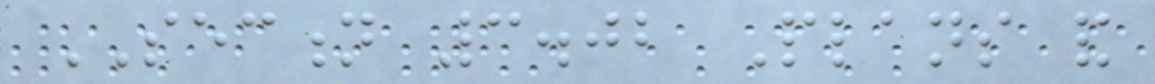SECTION 3.02 Plans and
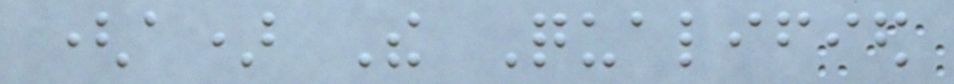(a) The Qualified
